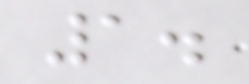1.
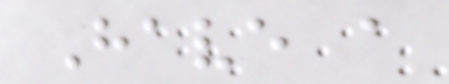Have a
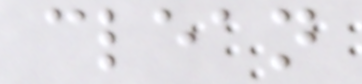clean
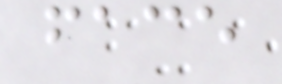face
